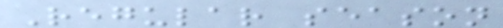Regular season
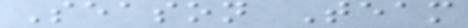Season Team
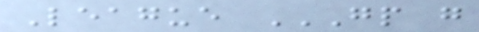League GP G
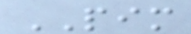PIM
